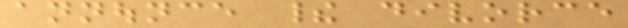announce their divorce
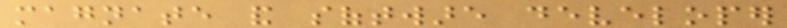magnate and software developer
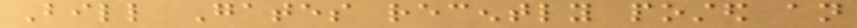Bill Gates recently posted an
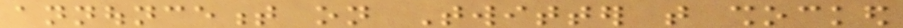announcement on Twitter that shocked
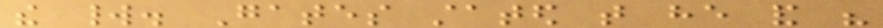the world. Gates stated that he and his
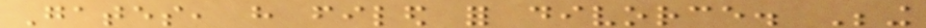Gates, have filed for divorce. Being
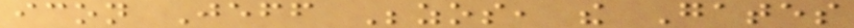icon Jeff Bezos, the Gates
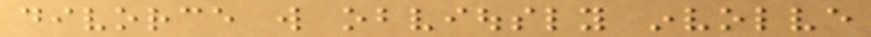divorce will obviously involve
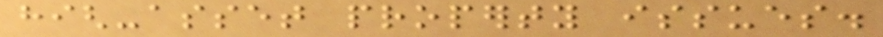high-asset property issues.
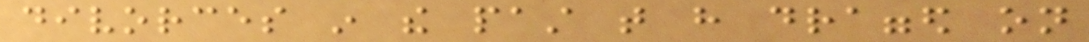divorces in the past that have dragged on
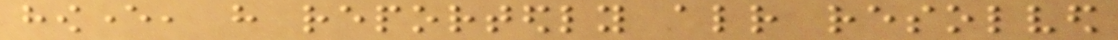however, have reportedly already resolved
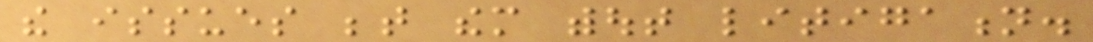the issues between them without litigation.
